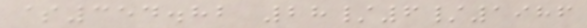$354.82 28/6/1986
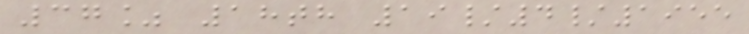37% 18th 19/4/1955
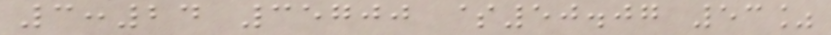3:24 35700 $50.07 53%
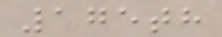175th
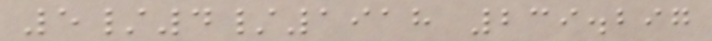5/4/1918 239.297
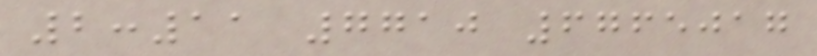2:11 7710 6765017
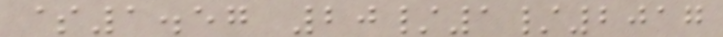$1.57 20/1/2017
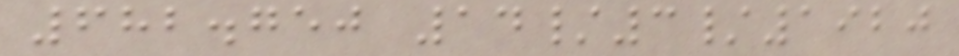682.750 14/3/1920
